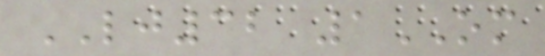LJ32 1OM
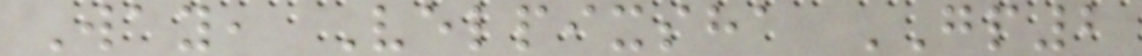Way, Velpixsha GP2
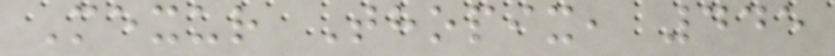Mexur Thopix, 445
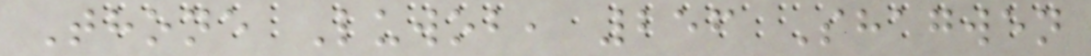Thone Luwob, 256 Shagwen
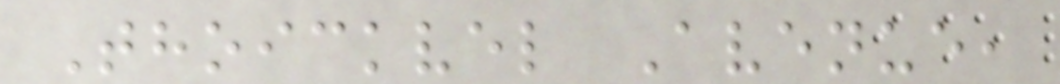Thoickvel Avenue,
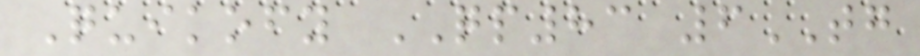Quikofy QP83 6TG
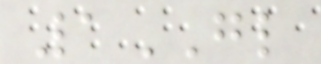1GL
